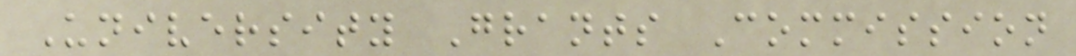University Grants Commission
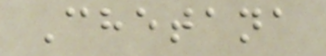Chetana
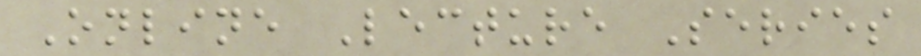Online Lecture Series
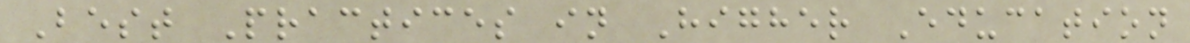Best Practices in Higher Education
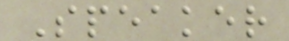Speaker
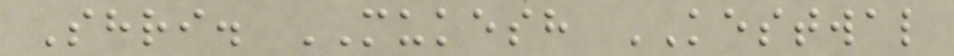Shri. MUKESH KESTWAL
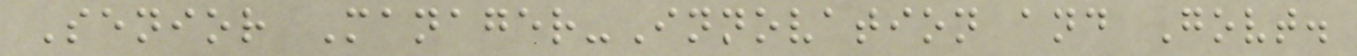Senior Manager-Innovation and Govt.
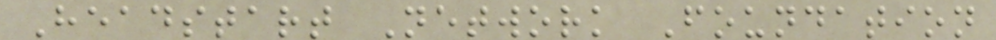Headstart Network Foundation
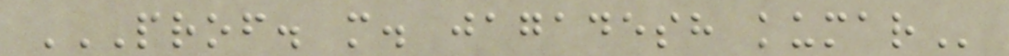PROF. M. JAGADESH KUMAR
